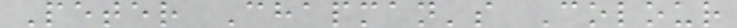Peter Chapman's Colour
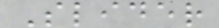Slider
